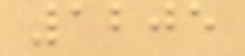1205
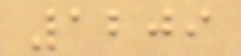1209
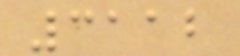3112
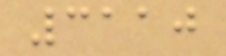3110
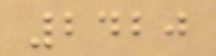2420
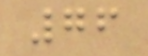76
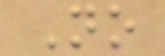No
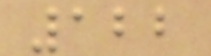122
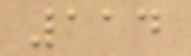114
